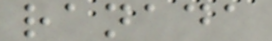ranada
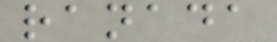ranada
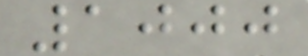1000
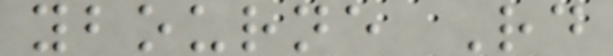ybourne Rd
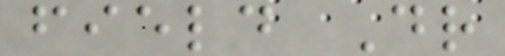field Dr
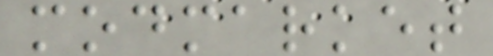modmarket
